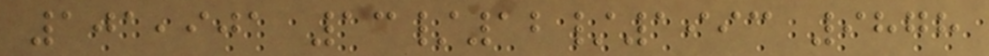101,901 13/12/1993 9878
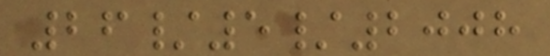26/5/2008
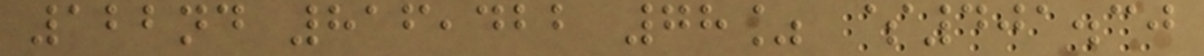122nd 816,422 78% $401.30
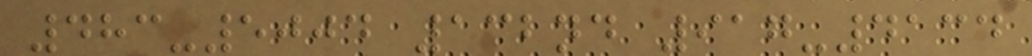483-5004 132nd 917-4134
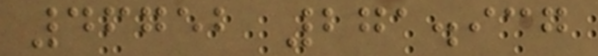46752 271.937
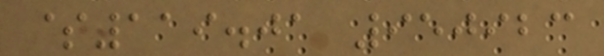$119.01 950923
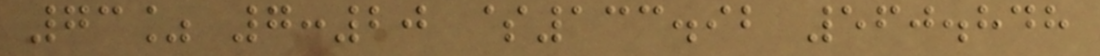73% 7:20 $133.92 560.848
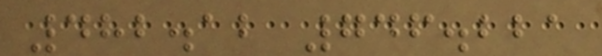482.12 746.221
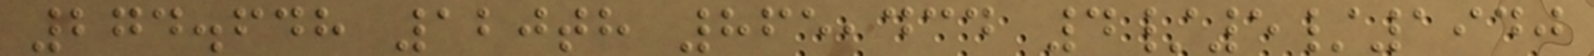274.648 120th 865,434 4/5/1940
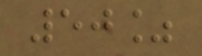50%
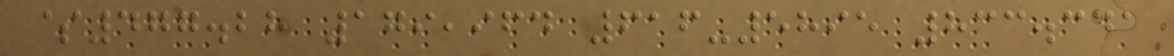$477.28 179,964 616-5895 833.341
